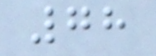78
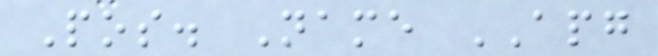Pos. Name APG
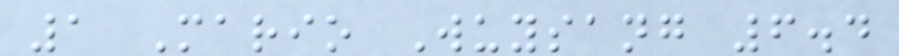1 Mario Wuysang 6.4
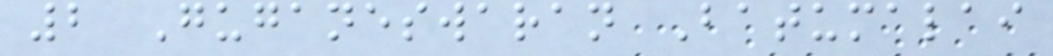2 Guganeswaran Batumalai
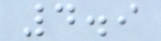4.9
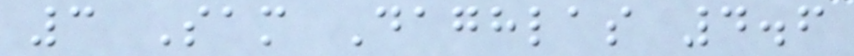3 Sam Daghlas 4.6
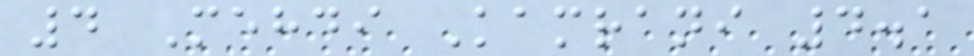4 Mehdi Kamrani 4.1
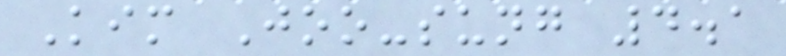Kim Joo-sung 4.1
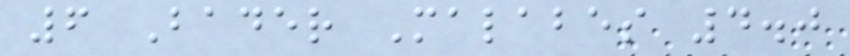6 Bader Malabes 4.0
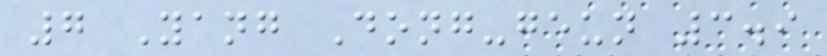7 Yang Dong-geun 3.9
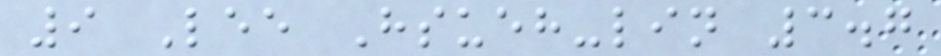9 Lee Hsueh-lin 3.7
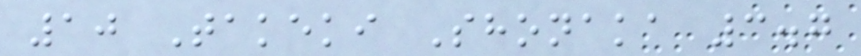10 Takeki Shonaka 3.7
